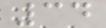34
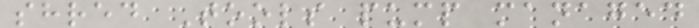shred Tools pump managed
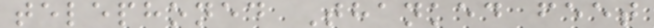telephoned Thanked feet
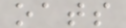oats
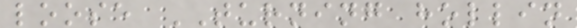loose TURNING hollin
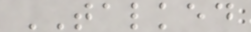TALKED
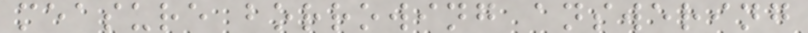measure borrowing answering
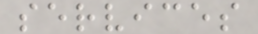services
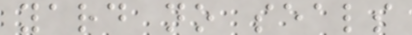yard no seals
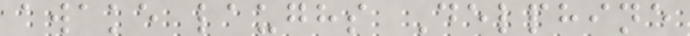awake laughs Delphine
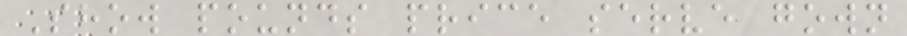Show pounds price serve gown
